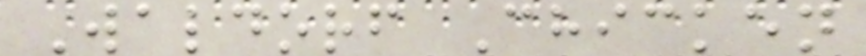Waldorf Chicken
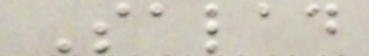Salad
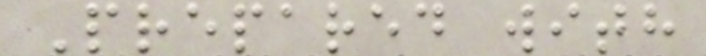Prepared with
